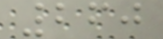260
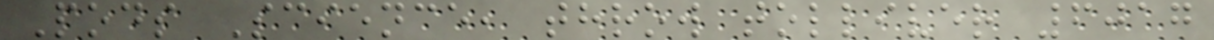Pods Science, throw tolliver 6017
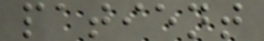patient
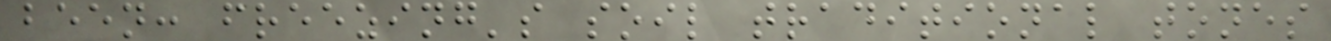been: freezing's soil traditional tones
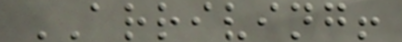ARRIVING!
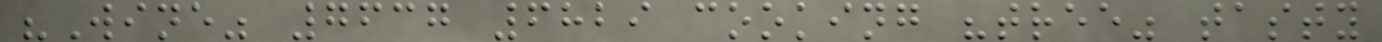"Wine" 7637 6829 cooking "tree" tasty
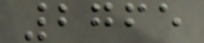2765
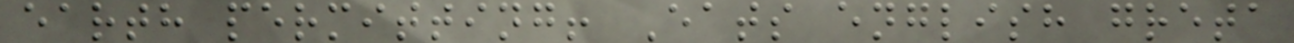earth permitting! Eats english greta
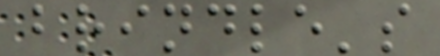brindle's
